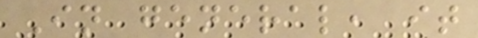In general, it
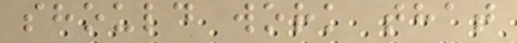should work that
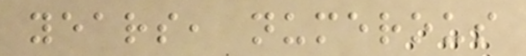years, numerous
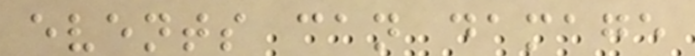events can damage
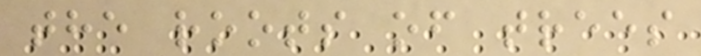the roots of trees
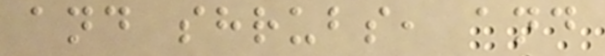and shrubs, and
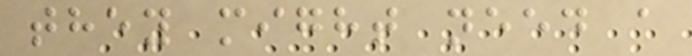they might need a
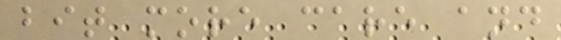bit more care and
